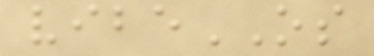vibeOS
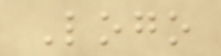Logo
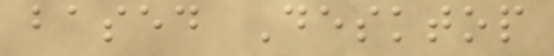based Desktop
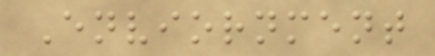Enviornment
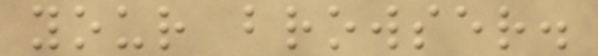your browser.
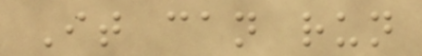It can run
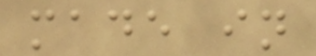made in
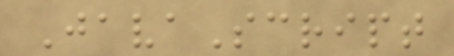JavaScript
